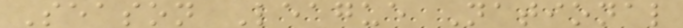Season League National
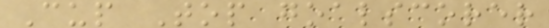Cup Top goalscorer
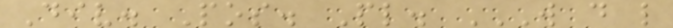Div. Pos. Pl. W D L
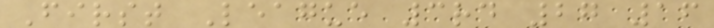First League 3rd 27 16
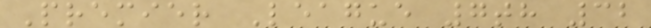Premier League 7th 32
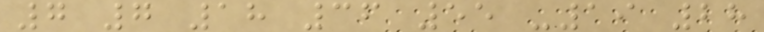7 7 18 36 55 -19 28
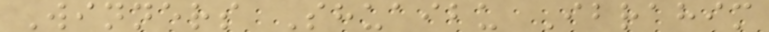Winners Shuaibu Ibrahim
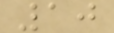10
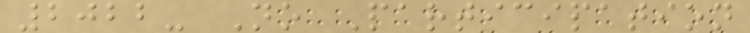2022- No Participation
